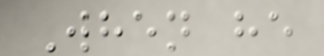When he
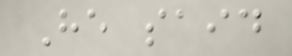He said
